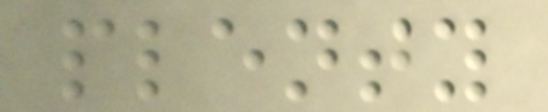plenty
